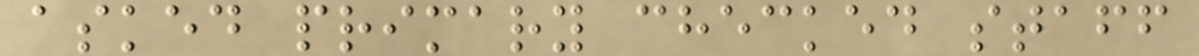asked primary checked staff
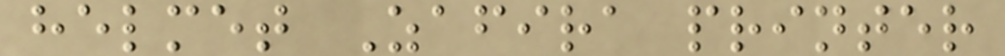helmet Zafira printer
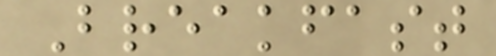Breakfast
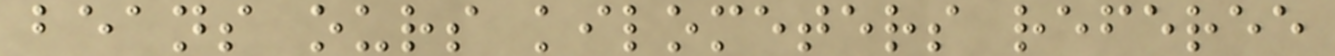beans ours kilometers referee
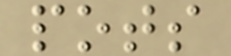pots
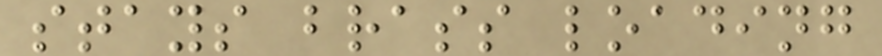stays brass loading
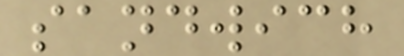sandwich
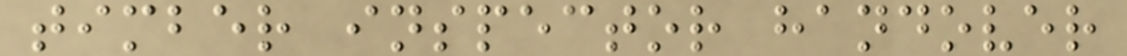timber inspector handover
